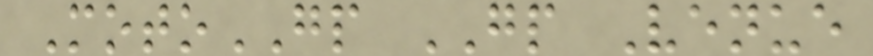MotoGP GP Venue
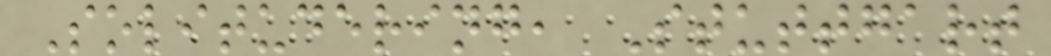Solitudering, Stuttgart
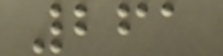261
